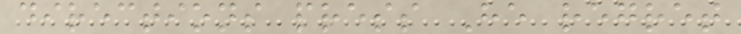directions press He regret
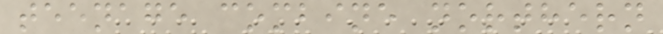teenage combine northern
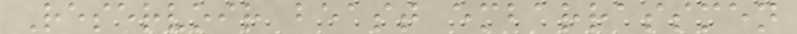Reservoir beast embarrassmen
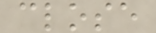close
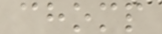chomp
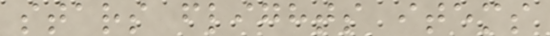stars flights items
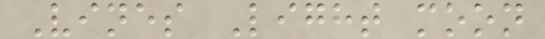Vines Light moon
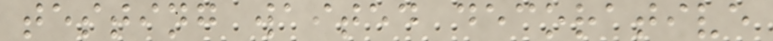testing waited decorative
